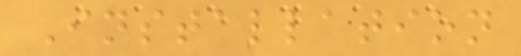Installation
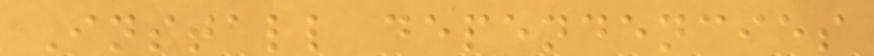Install dependencies
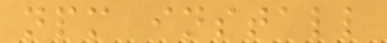npm install
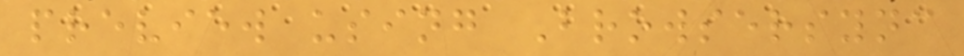preview using Browsersync
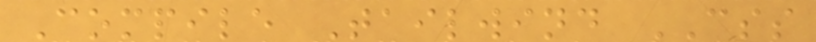Compile Tailwind CSS
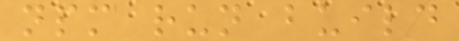npm run build
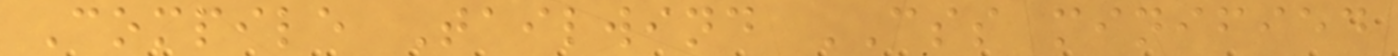Compile Tailwind CSS minified
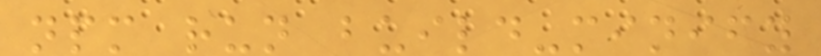npm run build-minify
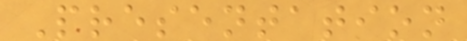Presentation
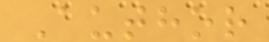Author
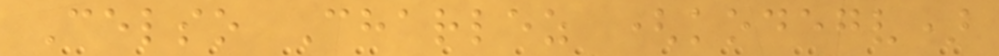Celso Charlez (kodegv)
